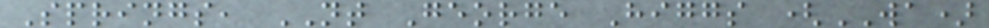Springs, NT George Higgs (WA)
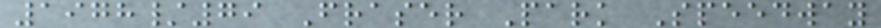1978/79 Fraser Park Speedway
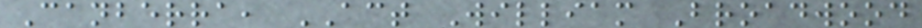Canberra, ACT William Broadwood
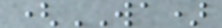(WA)
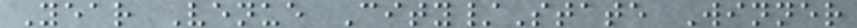Year Venue City/State Winner
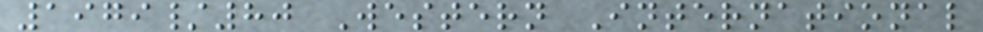1979/80 Western International
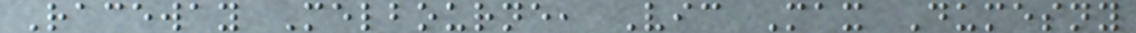Raceway Melbourne, Vic Max Dumesny
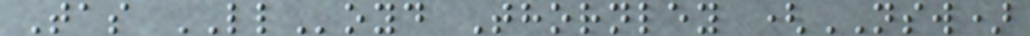Tas LLoyd Thornley (NSW)
